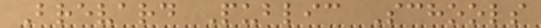Brevard Public Schools
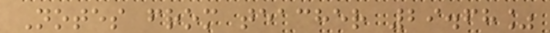Notes from teacher 29.68%
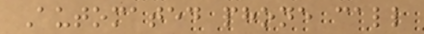Automated phone call
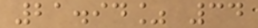21.94% 34
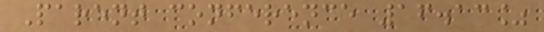Parent conference 16.13%
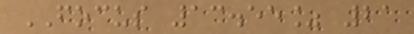FOCUS 13.55% 21
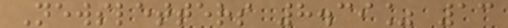Newsletters 8.39% 13
